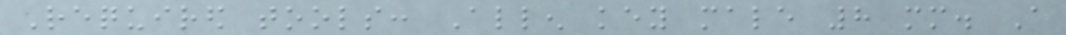Required tools: Allen key male 8 mm. A
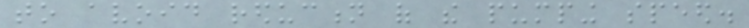to avoid reduction of the pumping speed.
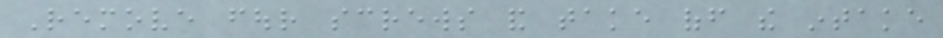Remove four screws and take off the intake
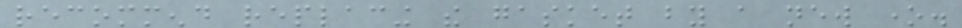recommend replacing the gasket by a new one.
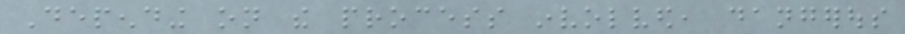Depending on the process involved, dangerous
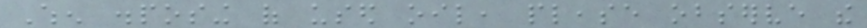When disposing of used oil, please observe the
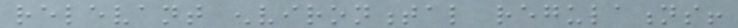relevant environmental regulations!
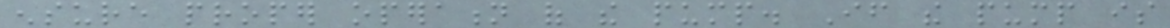ensure proper operation of the pump. If the pump is
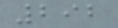292
